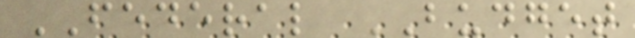FEDERAL BUDGET
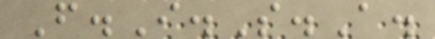F.I.S.A.
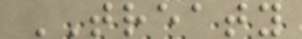TREATY
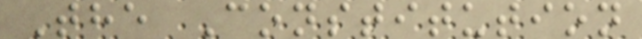The Constitution
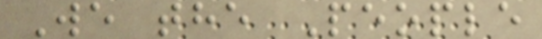We the People
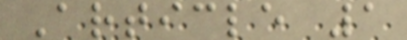Article 1
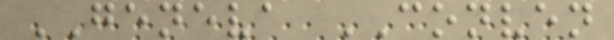GENEVA CONVEN
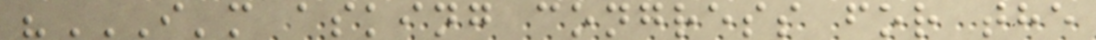"I'M ASKING CONGRESS FOR THE
